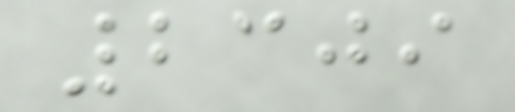2309
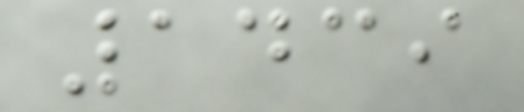1439
